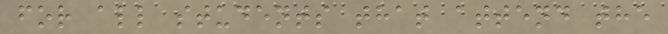for all students that attend the
